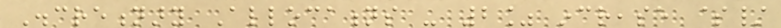Discretionary Allocations - 2% increase $/
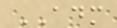ADM
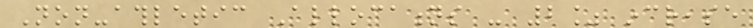Non-athletic Allocations - 2% increase
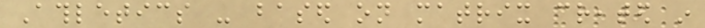Athletics - based on matrix created in
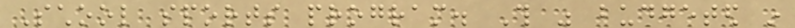School sports program. This was budgeted in
